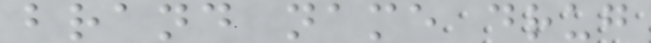brand name drug
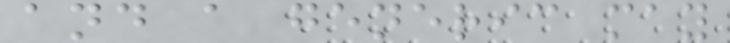and a generic may
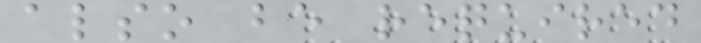also be required
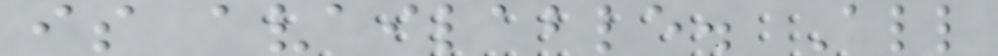is available. All
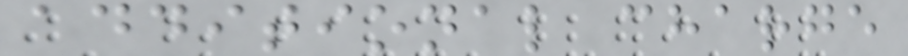additional charge
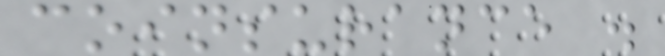coinsurance .
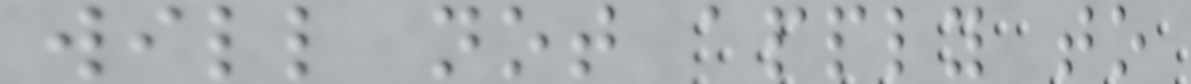will not apply to
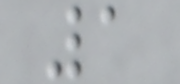1
